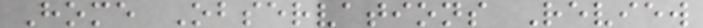Home Observations Review
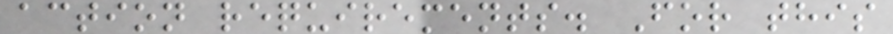action requirements. For this
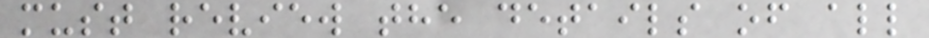must review the details of all
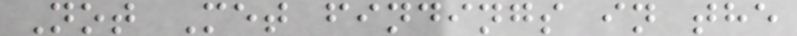Not Met findings in the
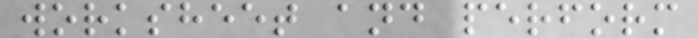worksheet and perform
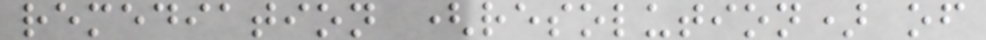remediation (resolution) of
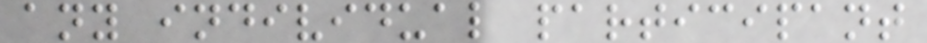any individual participant
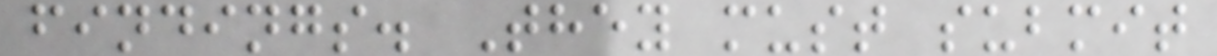findings. They must submit
